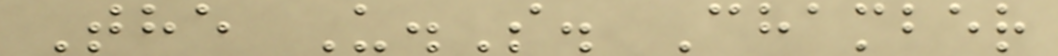The U.S. Chamber
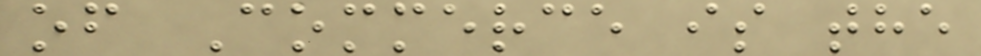of Commerce is the
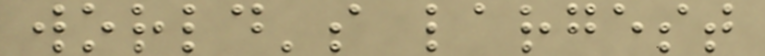world's largest
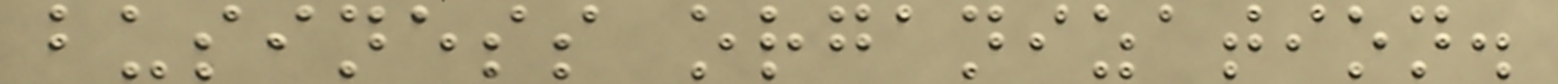business organization.
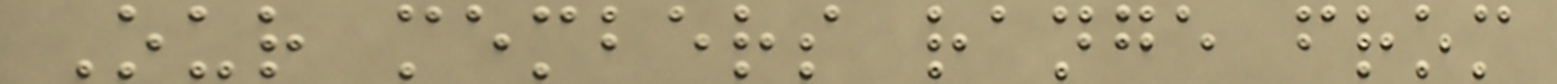Our members range from
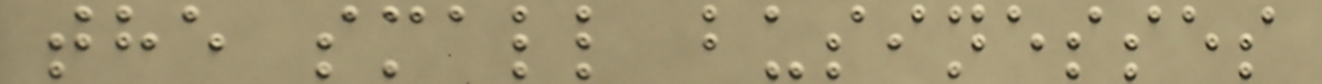the small businesses
